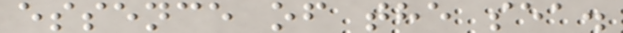essence of the sea.
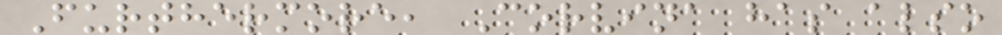Furthermore, Corvina has also
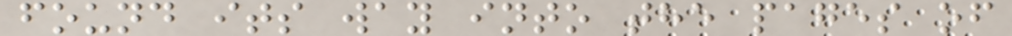found its way into the pages of
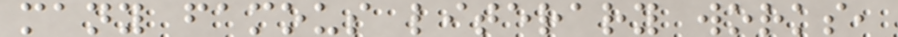many famous literary works,
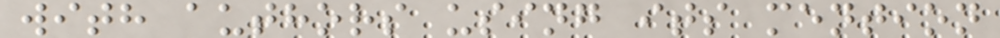with authors using its mention
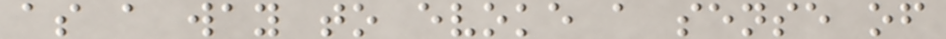as a way to evoke a sense of
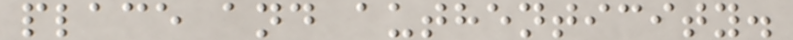place and authenticity.
